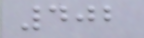402
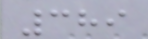389
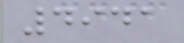4941
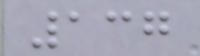137
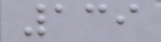139
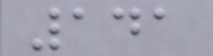141
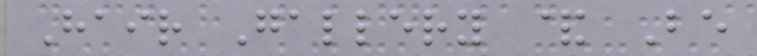Hair Gallery & Be
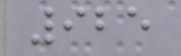925
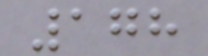178
